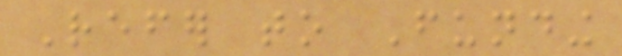Refer to Funding
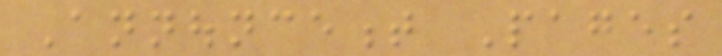Announcement Pages
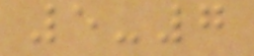5-7
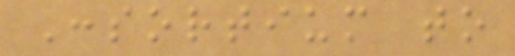Consortium to
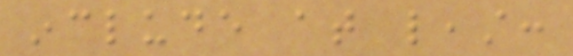include at least:
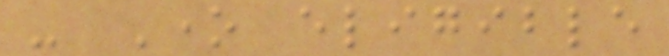- One eligible
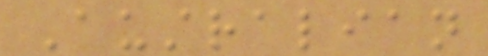Australian
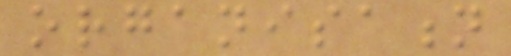organisation
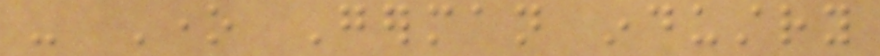- One German industry
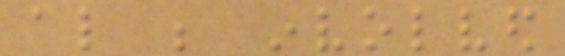also be involved
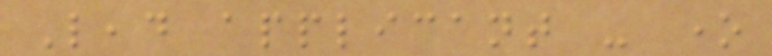Lead applicant - one
